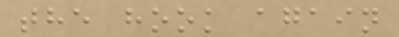the hook again
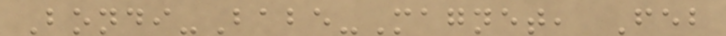Bondi-Babe-Magnet, Feb
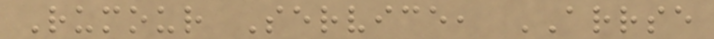Rumour Service, ARRSE
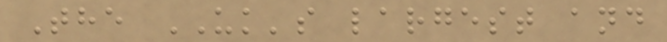The UK's largest and
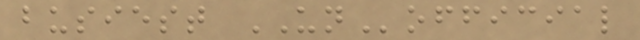busiest UNofficial
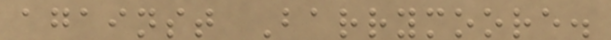against Barrymoore.
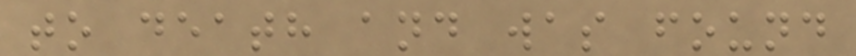to death and was found
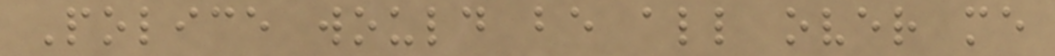Police would be all over me
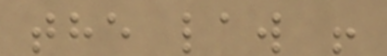the law !
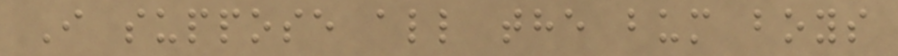I suppose all the bum boys
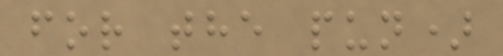for the pun)
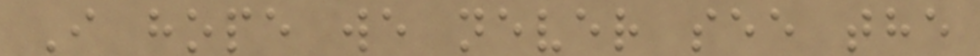I hope we never see the
